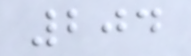204
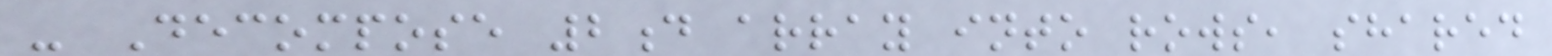- Decompose 2d array into rows, shared
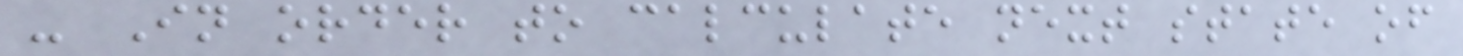- In order to calculate next state of
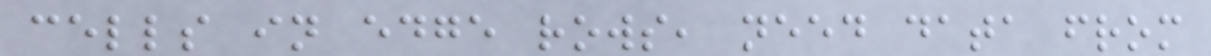cells in edge rows, need data from
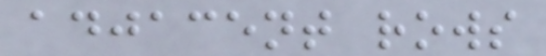adjacent rows
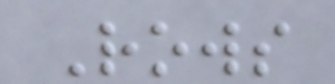Rows
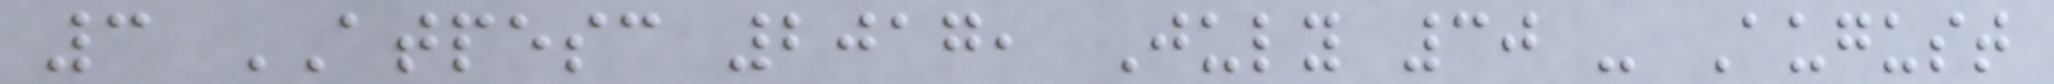3 ATPESC 2017, July 30 - August
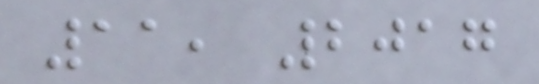11, 2017
